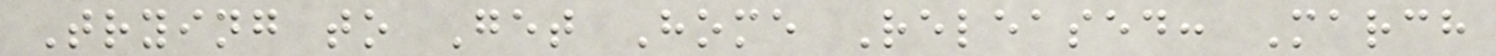Trying to Get Home Released: March
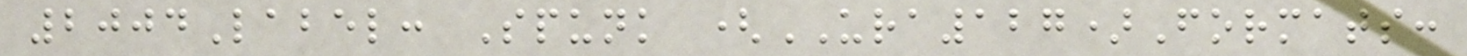2004Label: Spunk (URA127)Formats:
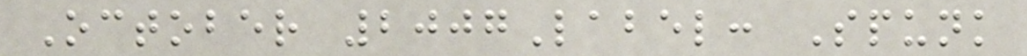October 2007Label: Spunk
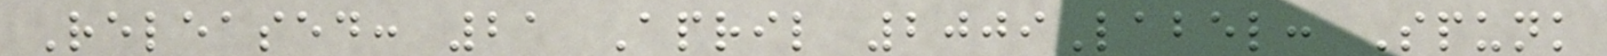Released: 21 April 2009Label: Spunk
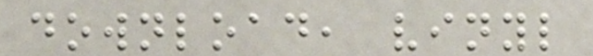download, vinyl
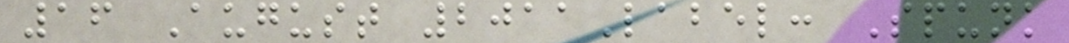16 August 2011Label: Spunk
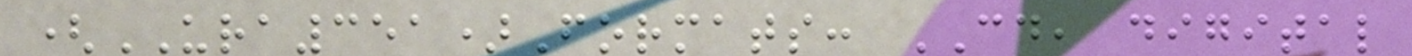(URA351)Formats: CD, digital
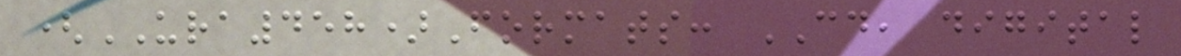(URA458)Formats: CD, digital
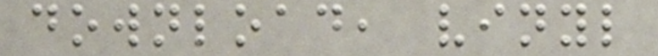download, vinyl
